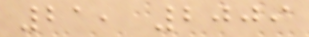21, 2009
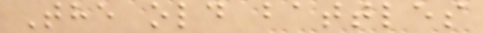The old battles
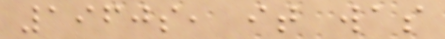1960s, it was
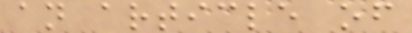an article of
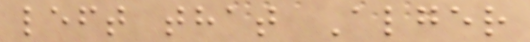left that Alger
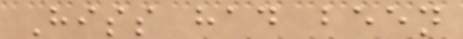Hiss had been
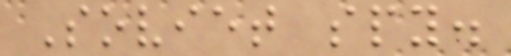Soviet spy.
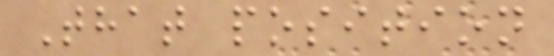That position
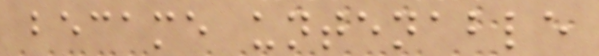became untenable
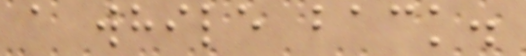a while back.
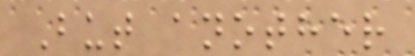But another
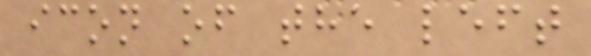icon of the left
